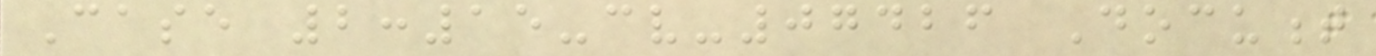Case 2:15-cv-07426 Document
